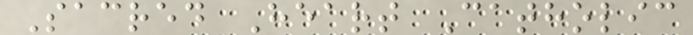Sacred Heart Catholic
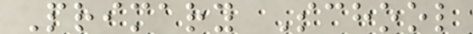Primary School
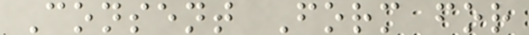Consent Form for
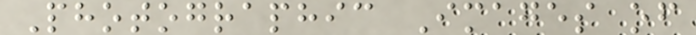Photographic Images of
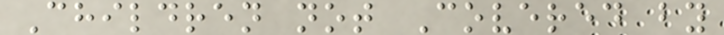Children not Covered by
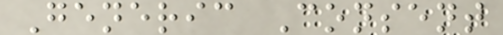Generic Consent
